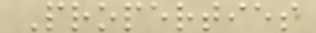Properties
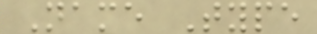Name Type
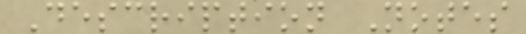Description Notes
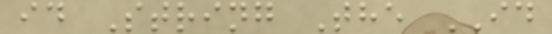id String The ID
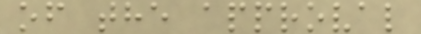of the approval
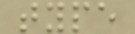type
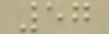57
